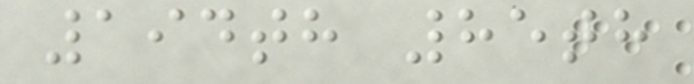194th 85th
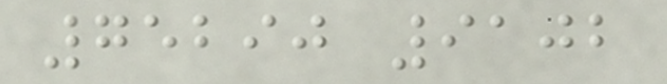75290 9102
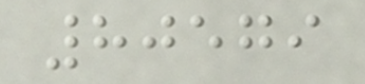80579
